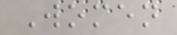Women
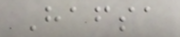Hafsa
